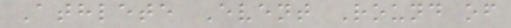Athlete Event Round of
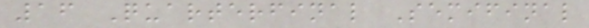16 Quarterfinal Semifinal
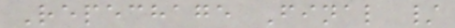Repechage Final /
